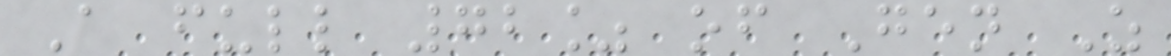A full 72% of Gen Z
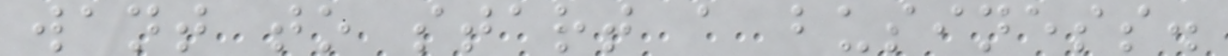want to start a business.
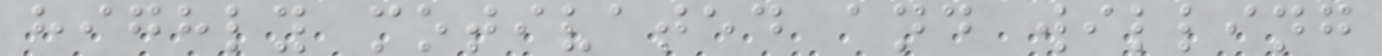highly motivated and willing
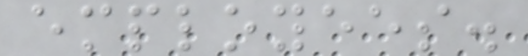employees.
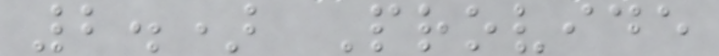2.) Provide
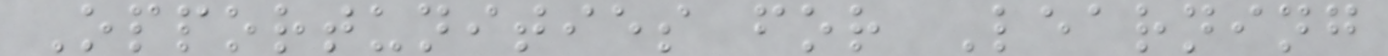Opportunities for Learning
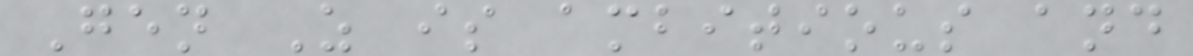Gen Z is ambitious and
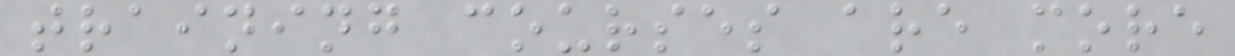training courses are more
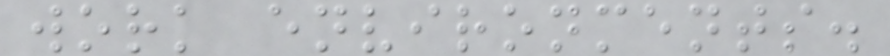work environments.
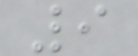9
